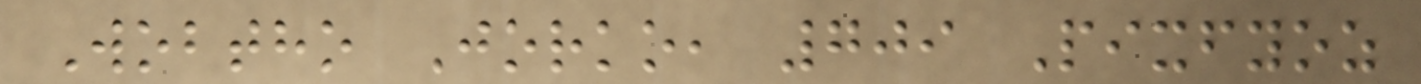Wobtho Jorko, 709 Pixfyoz
